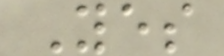Yes
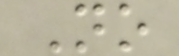No
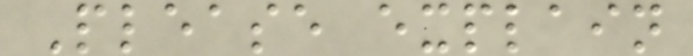Please explain
